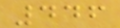446
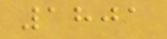1801
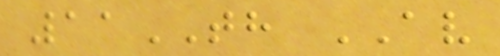11TH AV
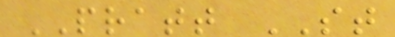PRATT ST
